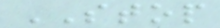STOP
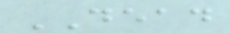DEAD
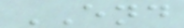END
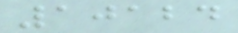10124
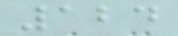124
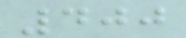400
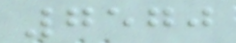7570
